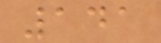141
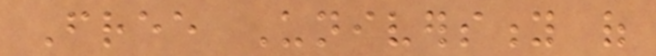Free University of
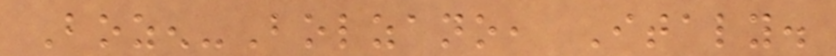Bozen-Bolzano, Italy.
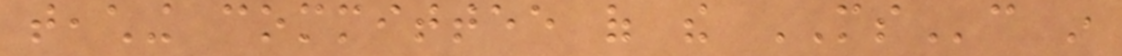teaching committee of the MSc in
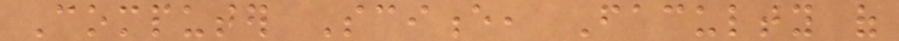Computer Science, Faculty of
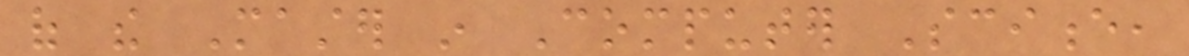of the Master in Computer Science,
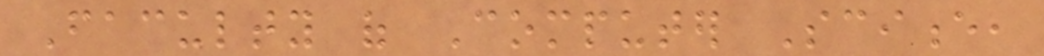Faculty of Computer Science,
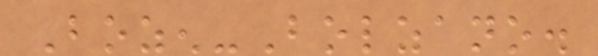Bozen-Bolzano.
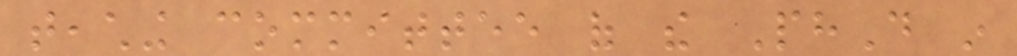teaching committee of the PhD in
